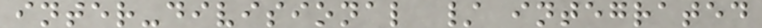inter-divisional / integrated
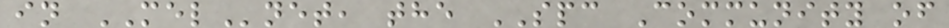in MELnet, the SPC Community of
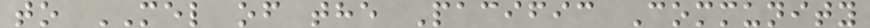to MEL of the Pacific Community
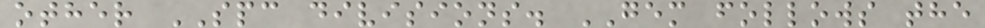other SPC divisions. GEM follows the
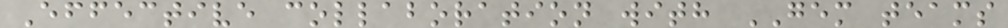Effective collaboration with GEM teams
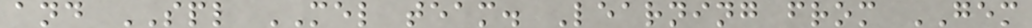and SPL MEL team. Learning from GEM
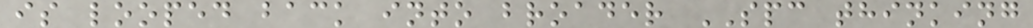is looped back into broader SPC thinking
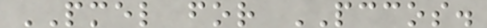PMEL for PCCOS.
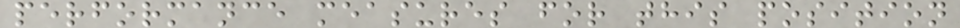performance measures for this position
